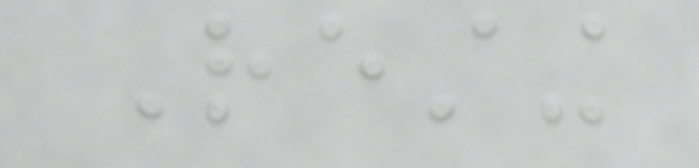Resting
